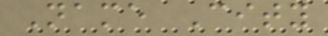Name City
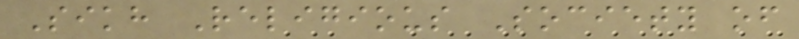Sikh Religious Society of
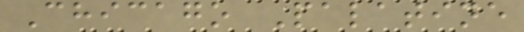Chicago Palatine
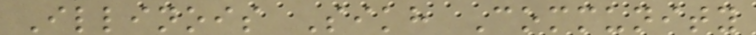Illinois Sikh Community
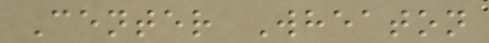Center Wheaton
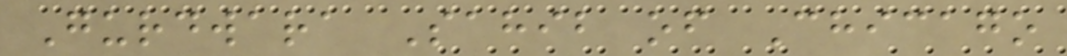Gurdwara Sahib of Chicago
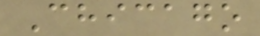Chicago
